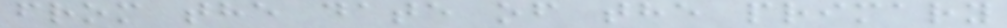from the date of the primary
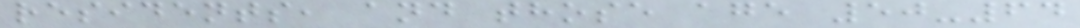residents, and those age 50-64
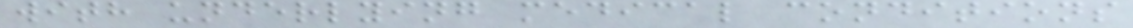with underlying medical conditions
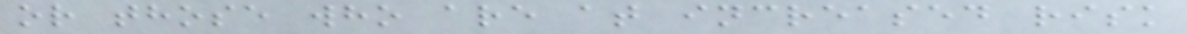or those who are at increased risk
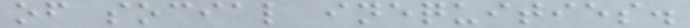of social inequities.
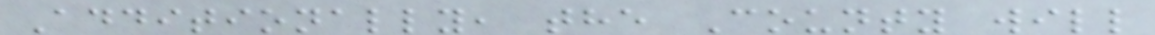Additionally, the County will
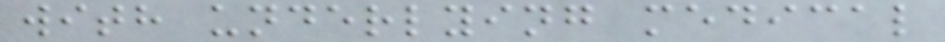with underlying medical
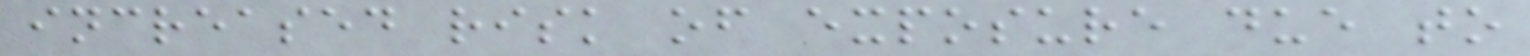increased risk of exposure due to
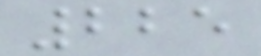225
